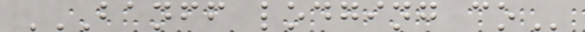BANFF LODGING CO
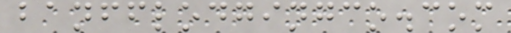banfflodgingco.com
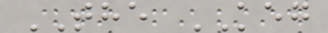THE KEG
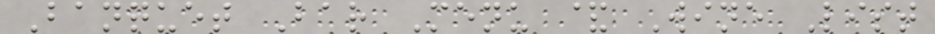Banquet Bar Menu & Wine List
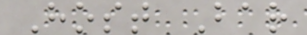Host Bar
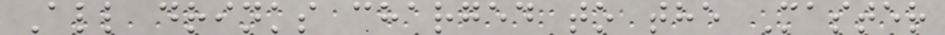All drinks charged to the Master
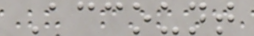Account
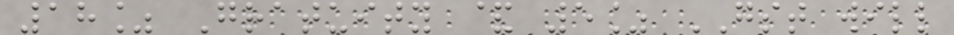18% Gratuity & 5% GST will
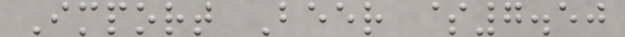Import Beer $7.50
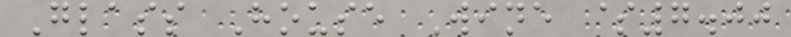Glass House Wine $7.00
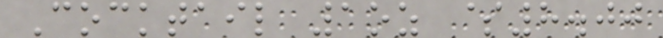Cocktail 1oz $8.00
